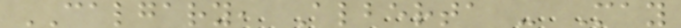CALGARY, Alberta - May
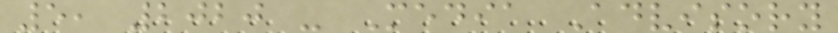5, 2020 - Media Advisory
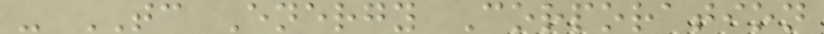- TC Energy Corporation
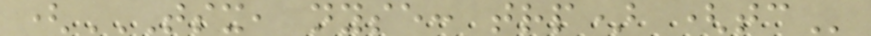(TSX, NYSE: TRP) (TC
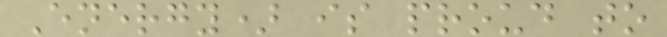Energy) is proud to
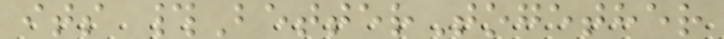its #BetterTogether
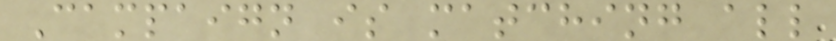Campaign is matching all
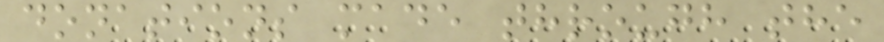donations made through the
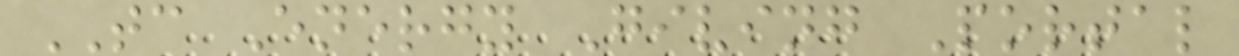TC Energy Giving Portal
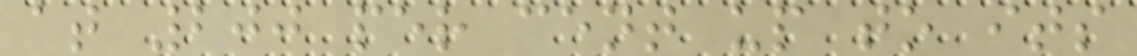at 200 per cent up to its
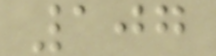107
